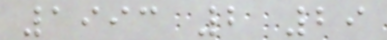1993 2 29
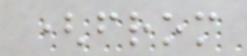(from
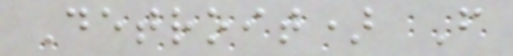Detroit) F
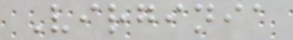Virginia
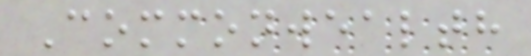Commonwealth
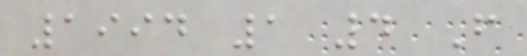1994 1 4 F
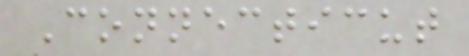Connecticut
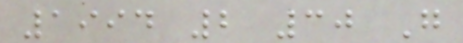1994 2 30 G
